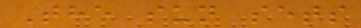The sun sets
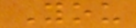You
